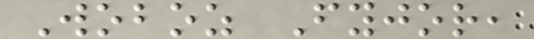Woboz Fyjor,
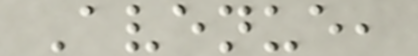Avenue,
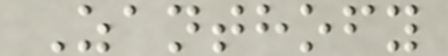Zanthofy
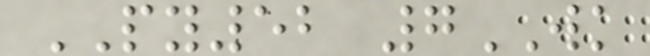PY52 7WK
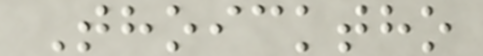Thoicktho
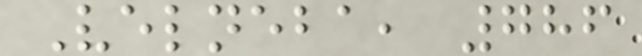Velneba, 786
